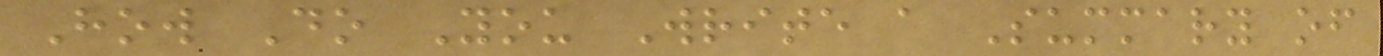How Do You Write a Summary of
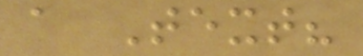a Text?
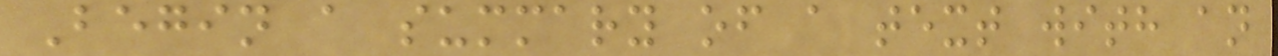Begin a summary of a text with an
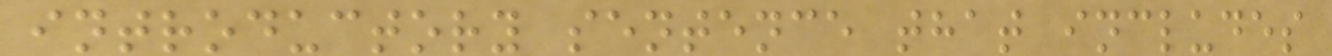introductory sentence that includes
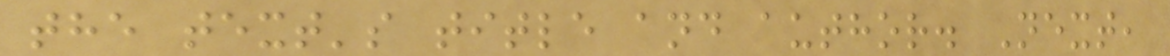the text's title and author. Next,
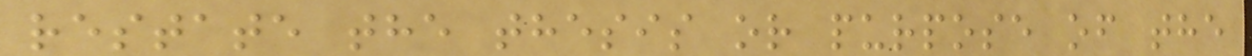restate the thesis or purpose of the
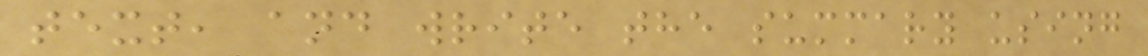text, and write the summary using
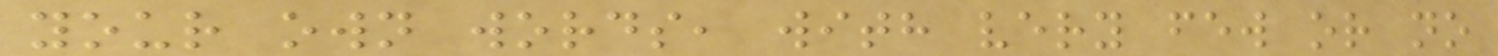your own words, with very few or no
